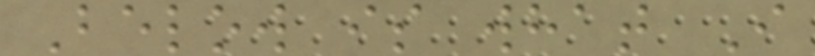Below is what I
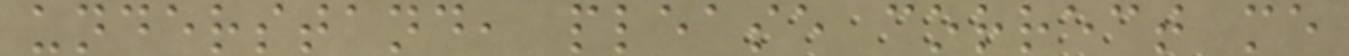understand, please correct me
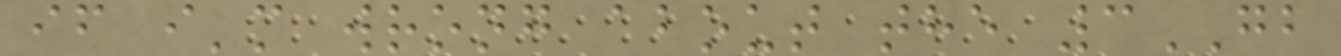if i'm wrong about the 3GB
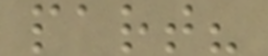part?
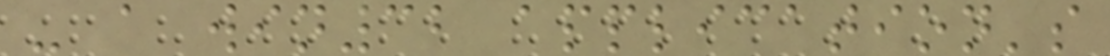- a win32 application's
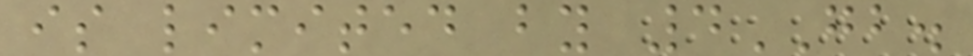is limited by 4GB.
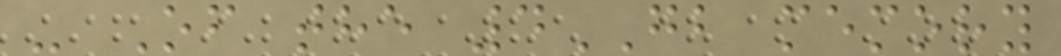- Of the 4GB memory
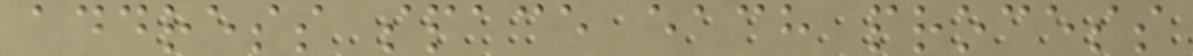address space each process
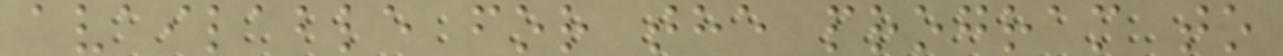available for the program to
